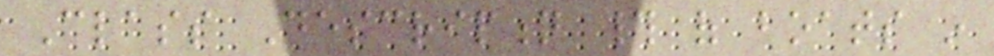Class Description # of boats in
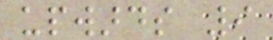upwards 9
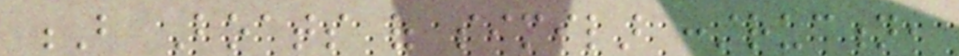B Boats of similar construction,
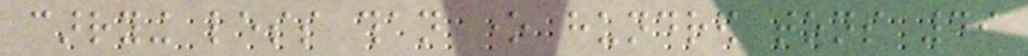carrying less than one hundred tons 49
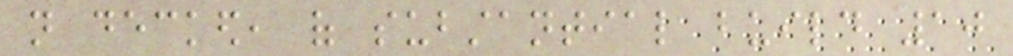not decked, of substantial build 10
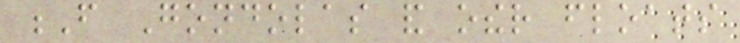F Gondolas and other floats
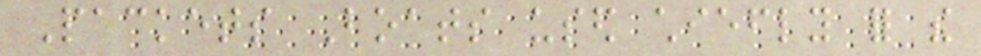Packets Boats used chiefly for the
